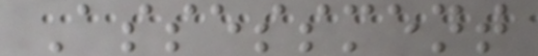Assessment
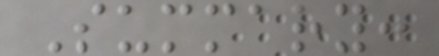Summary:
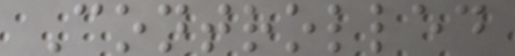Controlled
